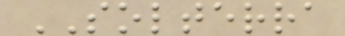SOLTERRA
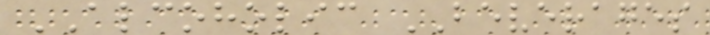ALCOHOLIC BEVERAGES
